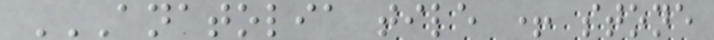ANATOLIA TILE + STONE
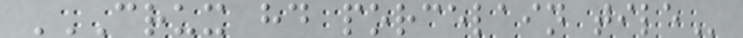CRUX HD PORCELAIN TILE
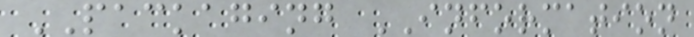PACKAGING INFORMATION
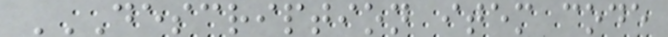DESCRIPTION ITEM CODE
